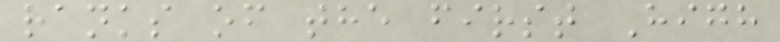ranks of the first High
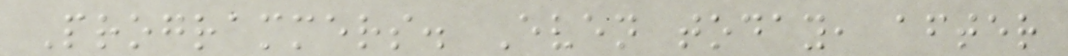Programmers. Even today, after
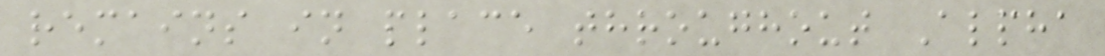remains in place throughout Alpha
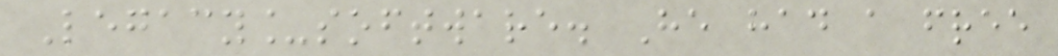Legacy_software. He had a free
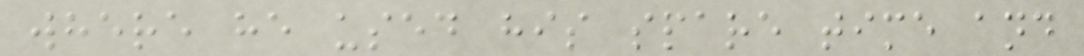where he used his spare time and
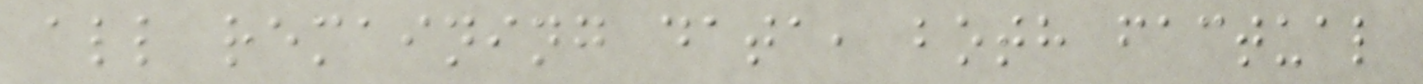all remaining data, both factual
